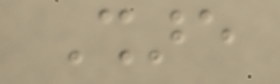Share
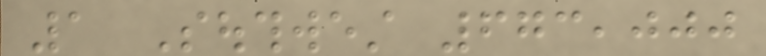1 Southwest 673,000
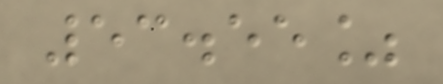53.55%
